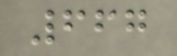667
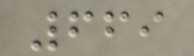669
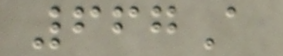667A
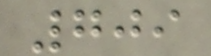709
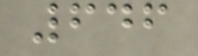646
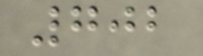702
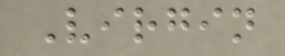Virgin
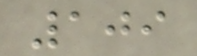109
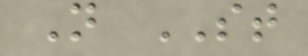N ST
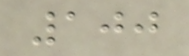100
